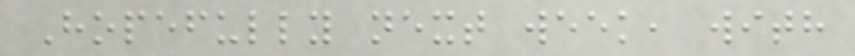Hopefully next week, with
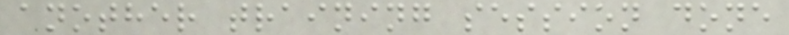another training session done
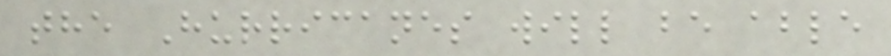the Hurricanes will be able
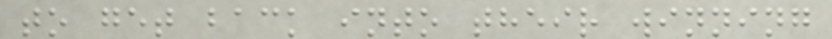to get back into their winning
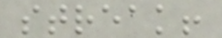streak!
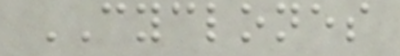CYCLONES
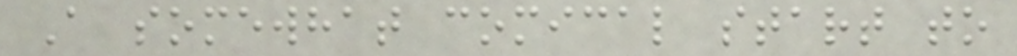A somewhat comical start to
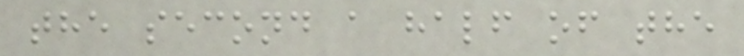the second a half of the
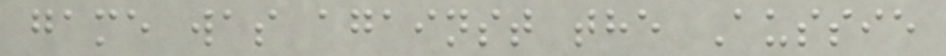game was against the Aussie
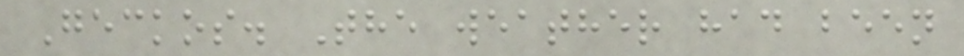Geckos. The weather had been
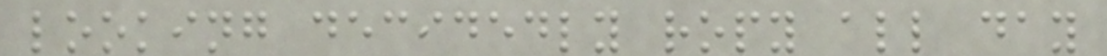looking decidedly ropy all day
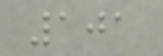101
